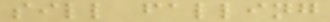sill falling
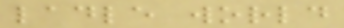ladle world
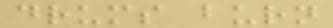drums burn
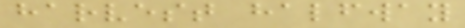harvest halfway
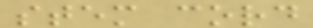stem cord
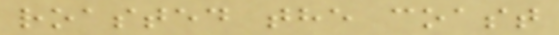roasted the coast
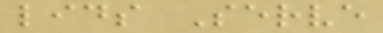lids Serve
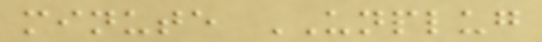minute UNPLUG
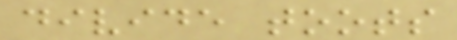divide toots
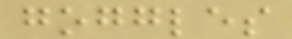goggles
